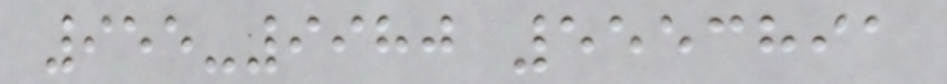955-9980 5553891
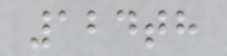124th
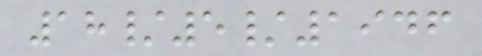18/5/1946
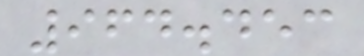964.453
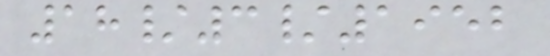18/3/1952
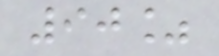90%
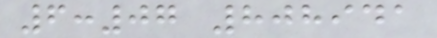6:07 808941
